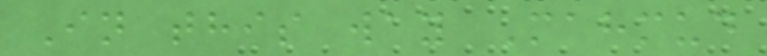In this way Mahmud
